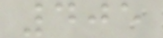405
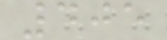405
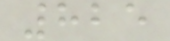825
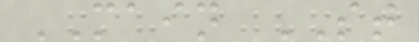MAIN ST
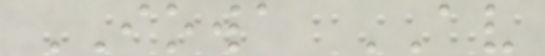IOWA AV
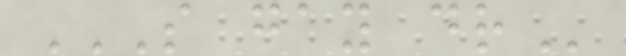S GAY DR
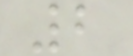2
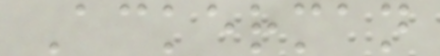Ackerman
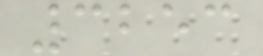3253
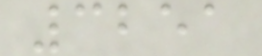3251
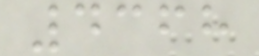4368
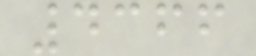4366
